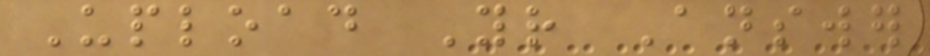Upload Your Answer
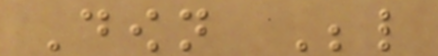Down Below
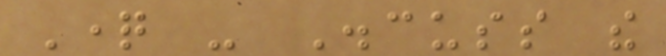Question - Discuss the
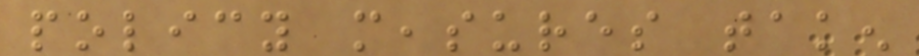policy measures taken
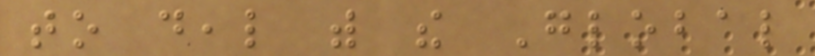to deal with the Global
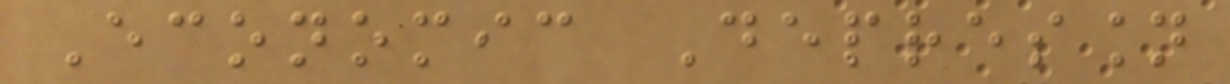Economic Depression
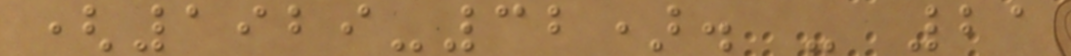(1929-32). - 21
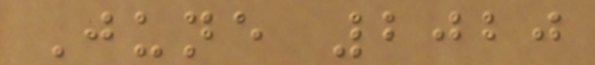June 2020
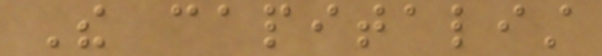The capitalist
